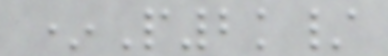*P2k/
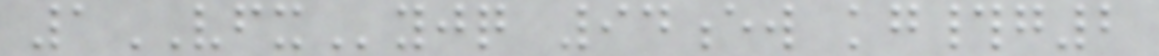1VFXyjq 94ew kg#g2
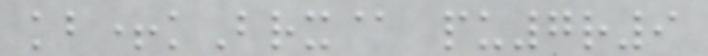kb+kBrx@ pu7r9
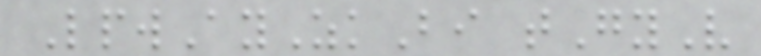LpwAyZkBi tGyV
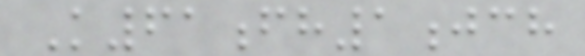K61fh1jch
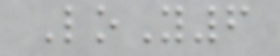LoY6
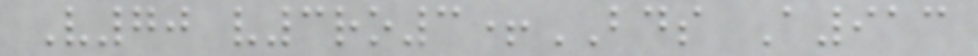V70 v3ro3+BDS A913
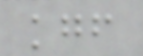kgf
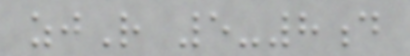zjR 5-8d
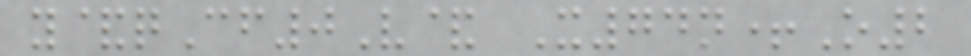y&qCf0V& X74n+O2
